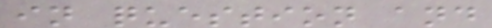in question and
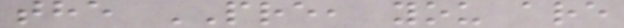the PRE, you are
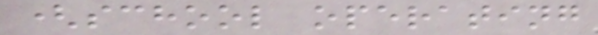(school operating
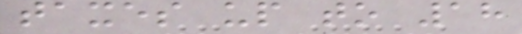taxes up to 18
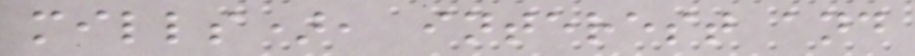mills), interest and
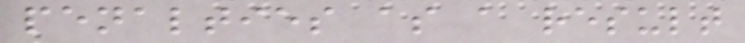penalties as a result
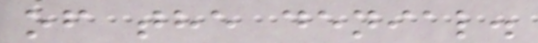of the denial.
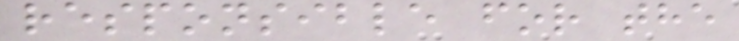responsible for the
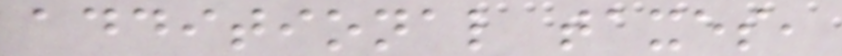additional taxes,
